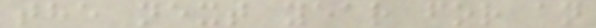the next year for an
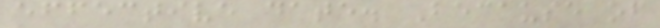effective date. Because of
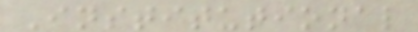Institutional
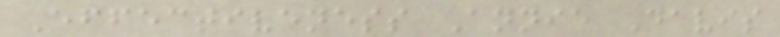Effectiveness Annie Davis
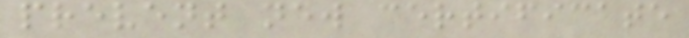prevent new certificate
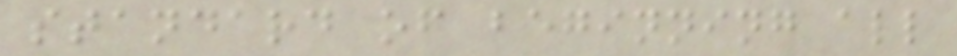standard of beginning all
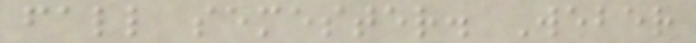fall semester. Weber
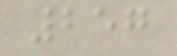257
